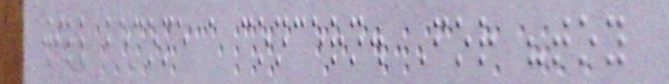will become a concern. For "toy
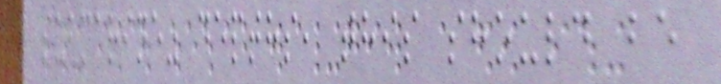submarine" depths, this should be
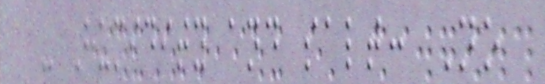- Humidity and salt: No
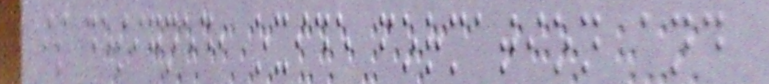is designed, oxide formation and
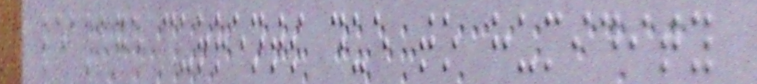leakage currents due to humidity
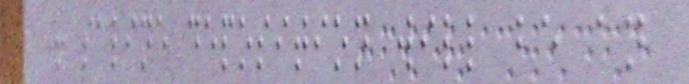+ saline deposition will be an
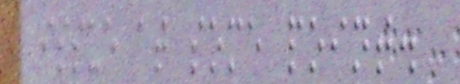issue at some point.
